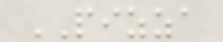PIZZA
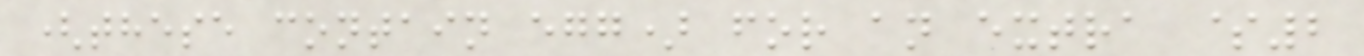(these contain egg) for an extra $2
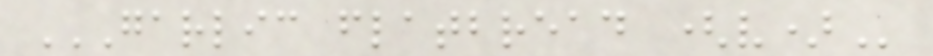GARLIC FLATBREAD (V)
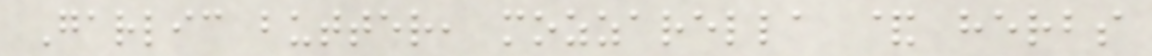Garlic butter, mozzarella & herbs
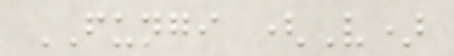FUNGI (V)
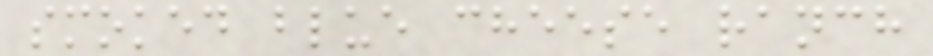smoked blue cheese ranch
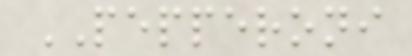PEPPERONI
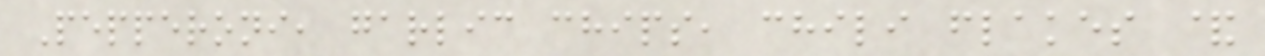Pepperoni, garlic chips, chili flakes &
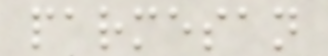parmesan
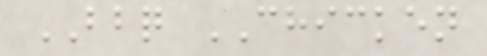BBQ CHICKEN
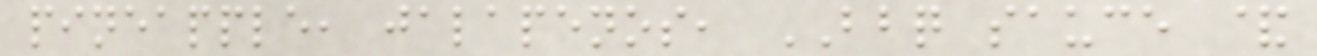pineapple, jalapenos, BBQ sauce &
